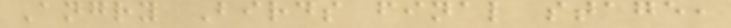Angry Birds final stage,
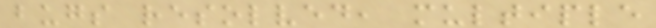bugs resolved, multiple
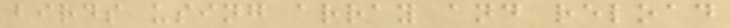birds using array and reload
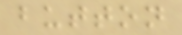button
